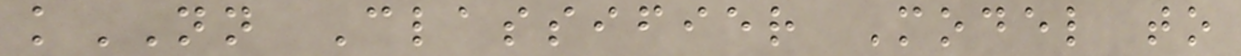kNN Classifier Model to
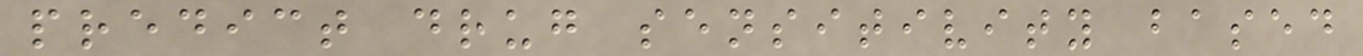predict drug sensitivity based
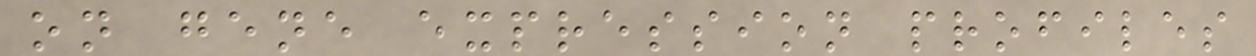on gene expression profiles
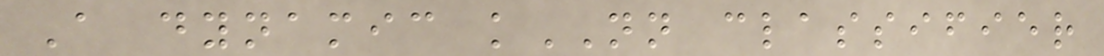A dynamic kNN classifier
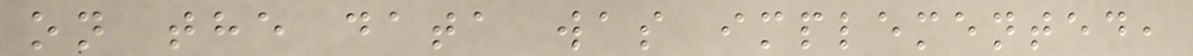on the data was implemented,
